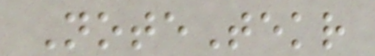NoteTekr
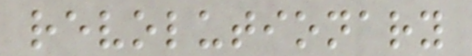revolutionary
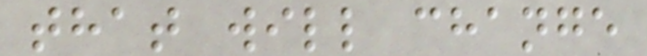that will change
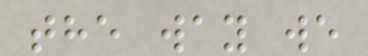the way we
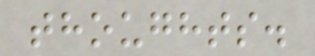thoughts.
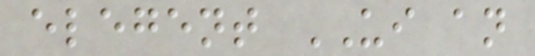elegent UI an
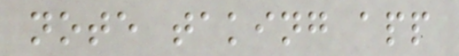note taking app
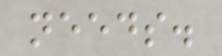needs.
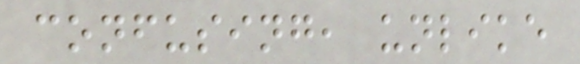confusing, unlike
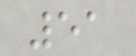51
